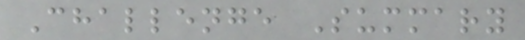Challenge Summary
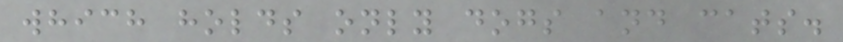which holds only dogs and cats.
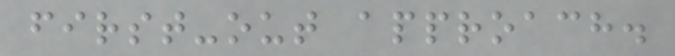first-out approach.
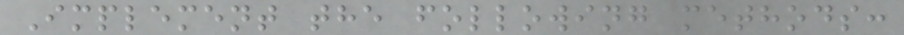Implement the following methods:
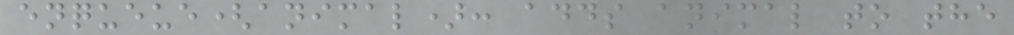enqueue(animal): adds animal to the
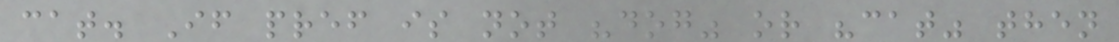cat. If pref is not "dog" or "cat" then
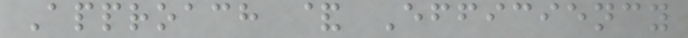Approach & Efficiency
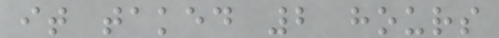it taked 2 hours
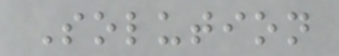Solution
